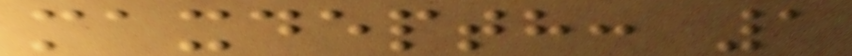maxdepth: 1
